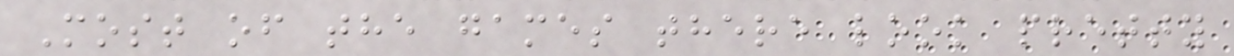Most of the games there look pretty
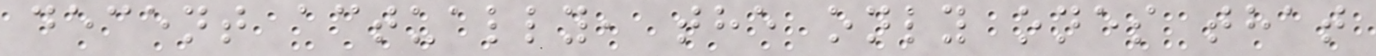decent actually, the only ones that
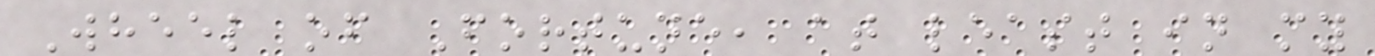Wheel of Fortune, at least in my
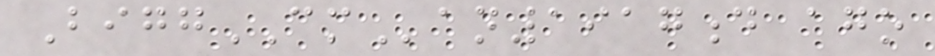BiggCMan1917d ago
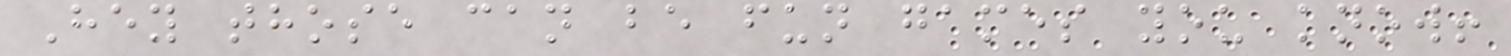Hey those can be fun games you know!
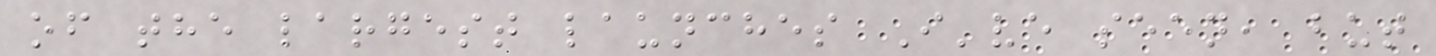of the largest launches I've seen, but
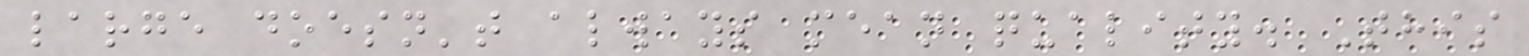large doesn't always mean quality. This
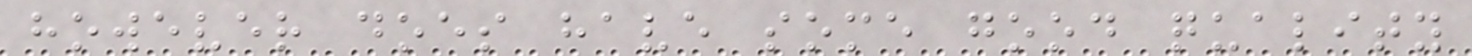however does have some good quality
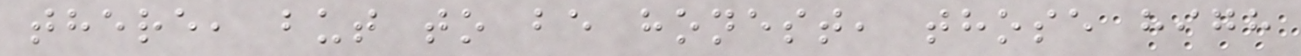there, but to be honest, those high
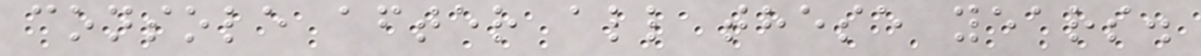console after all these years.
